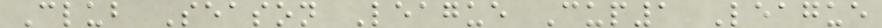Club Season League Cup1 League
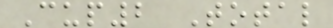Cup2 Total
